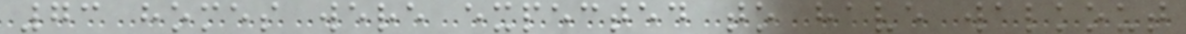73 homes were expected to have walkout
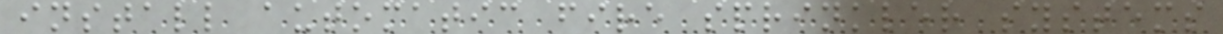install automatic fire sprinkler systems
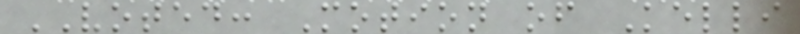VOTED: Motion of Kelli
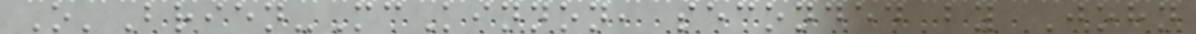O'Brien-McKinnon, seconded by John
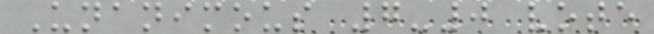Unanimous 7-0 vote
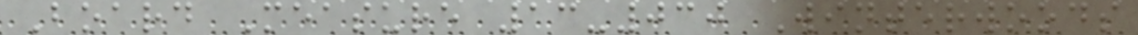Board Measure 13-030 Winterwoods
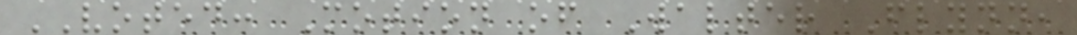VOTED: Motion of Walter Flynn,
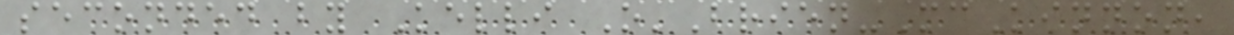seconded by Kelli O'Brien-McKinnon,
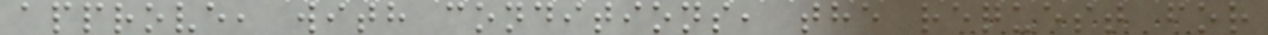approve, with conditions, the request for
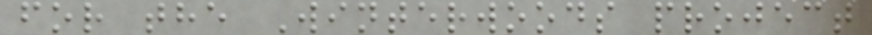for the Winterwoods project
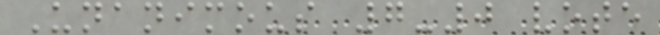Unanimous 7-0 vote
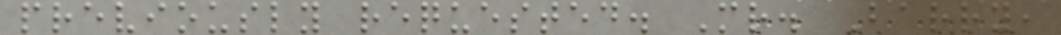previously requested. Mr. Barry,
